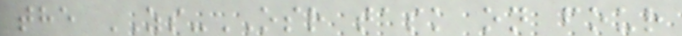the ZS-OSR task on four
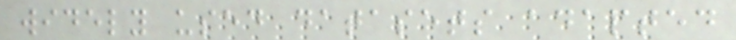widely used datasets adapted
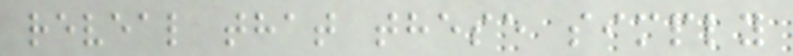reveal that these simply
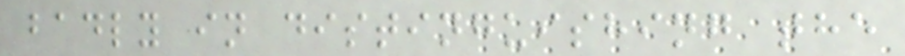badly in distinguishing the
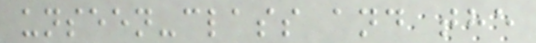unseen-class and the
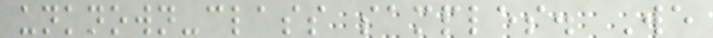unknown-class samples. We
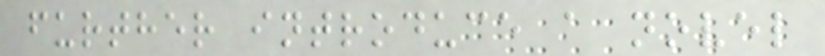further introduce a novel
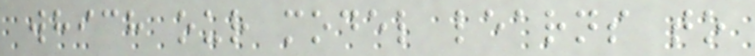which our model learns to
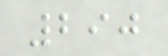290
